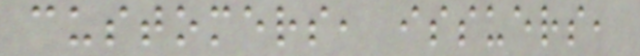customers, issuers,
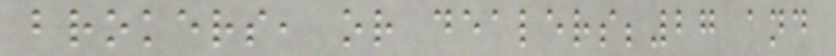brokers, or dealers;27 and
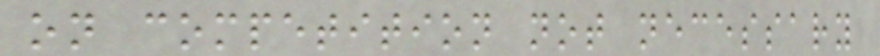on competition not necessary
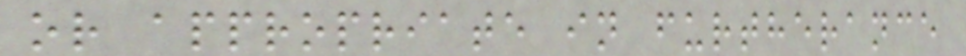or appropriate in furtherance
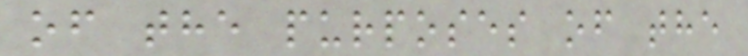of the purposes of the
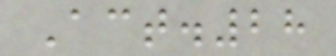Act.28
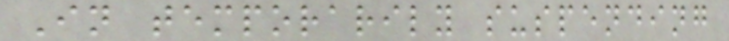In temporarily suspending
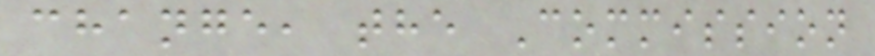change, the Commission
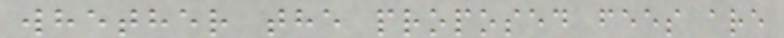whether the proposed fees are
